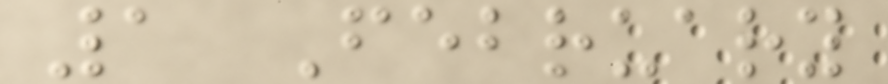1 February
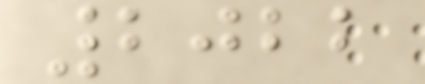2022
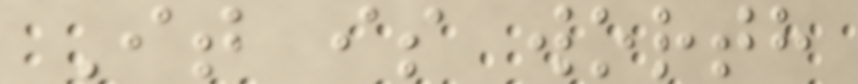It is worth
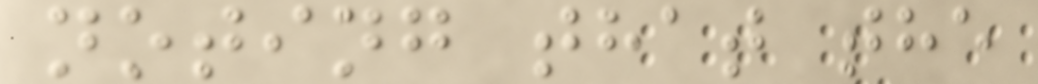noting that the
